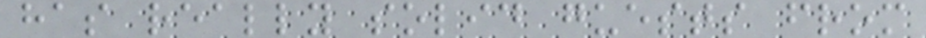has really solid guests from
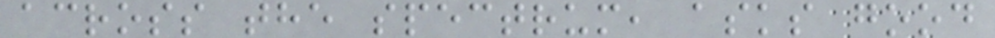across the spectrum, asks good
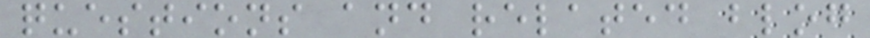questions and related blog
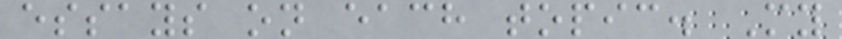essays on each topic. My
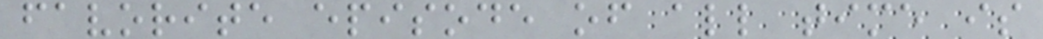favorite episode of all time is
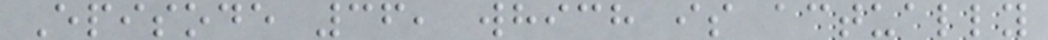Episode 36, which is actually
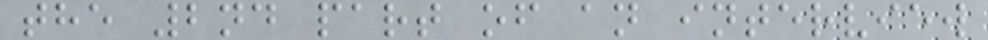the 2nd part of an interview
